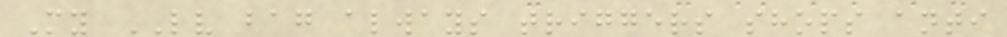My LV bag always triggers shops anti
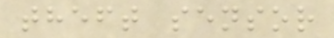theft sensor
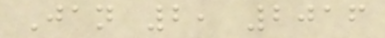Jan 2, 2016
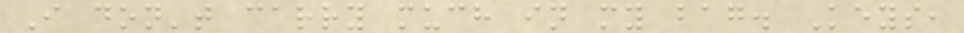I don't carry much in my bag. Keys,
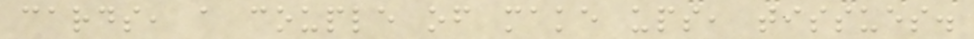cards, a couple of make ups, tissues.
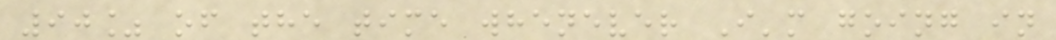90% of the time whenever I'm going in
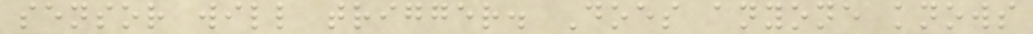sensor will trigger. Does anyone knows
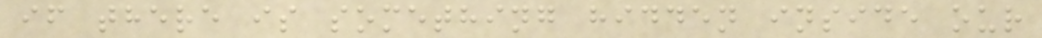if there is something hidden inside our
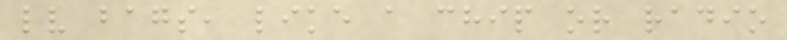lv bags, like a chip or radio
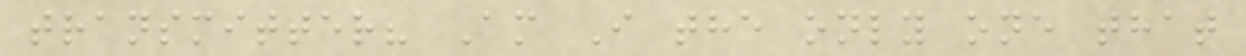transmitter? Am I the only one that
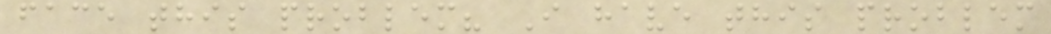face this problem? I have this problem
